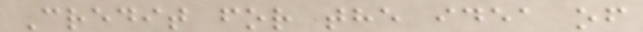Credit for the idea of
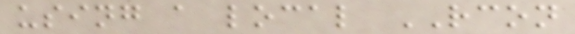using a local RCON
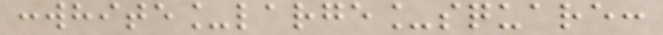:white_large_square:
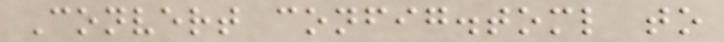Convert config.toml to
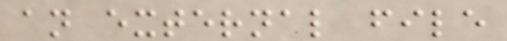an external file
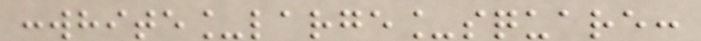:white_large_square:
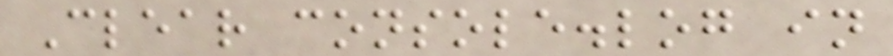Clear console.log in
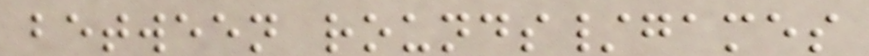between rounds/games
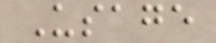Usage
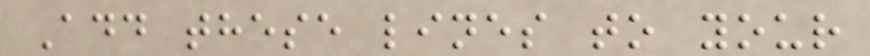Add these lines to your
